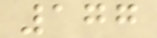177
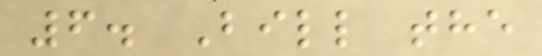6. Bill the
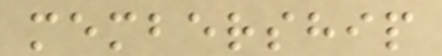membership
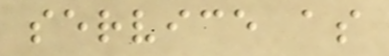service as
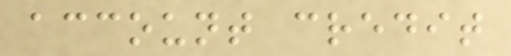account credit
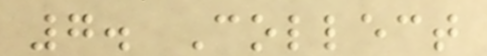7. Collect
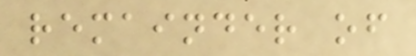remainder of
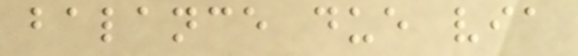balance due via
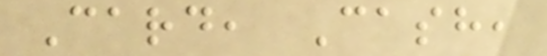Card, Cash,
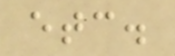etc.
